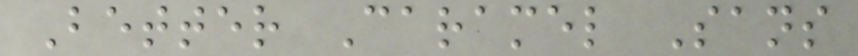Better Caramel Sans
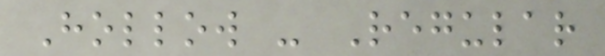Hollow - Regular
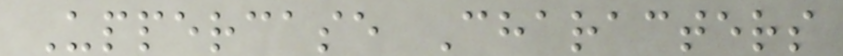Uppercase Characters
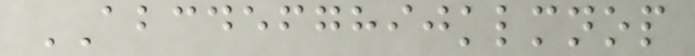ABCDEFGHIJKLMNOP
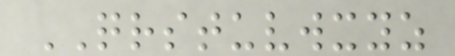QRSTUVWXYZ
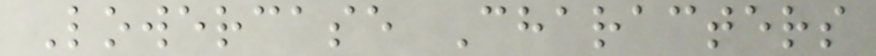Lowercase Characters
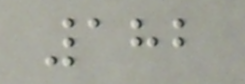182
